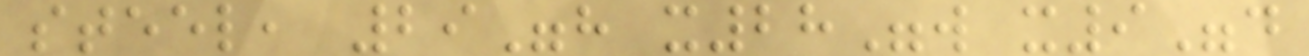steel, 29"h x28"w x9"d
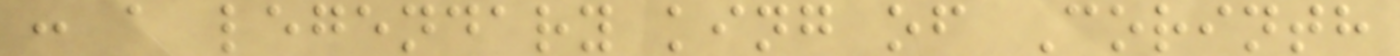: a legendary king of Corinth
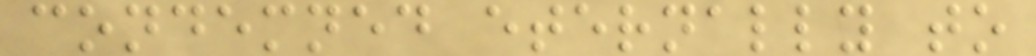condemned eternally to
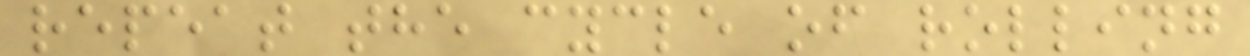repeat the cycle of rolling
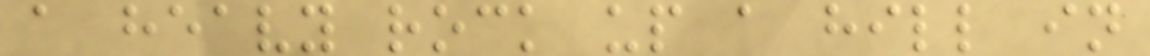a heavy rock up a hill in
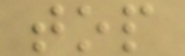top
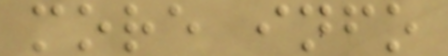more info
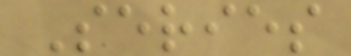Series
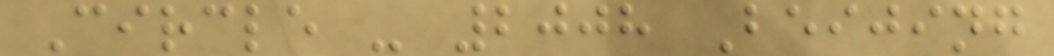Circle - 2008 Beijing
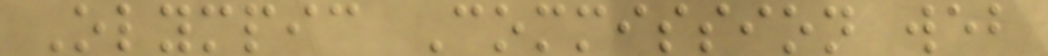Olympic Commission web
